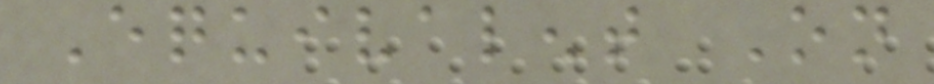Equivalent On
